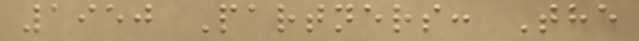1950 Partners: The
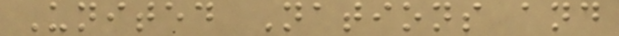United Nations and
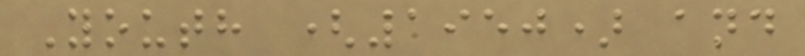Youth (1950) and
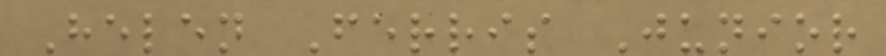Helen Ferris Junior
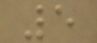5
